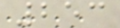253
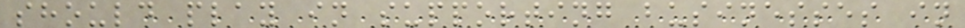should play in supporting businesses in
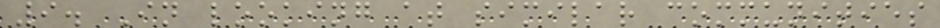9. In looking at similar communities
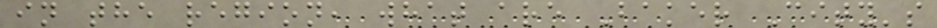in the region, what are Baker City's
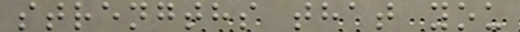strengths that you
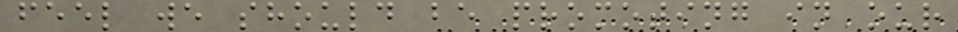feel we should be promoting in our
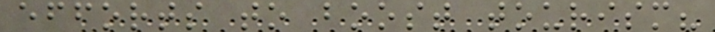efforts to boost tourism?
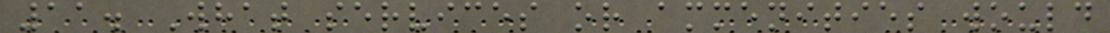11. What services or ammenities would
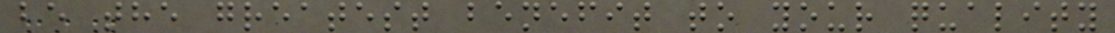be the greatest benefit to your quality
